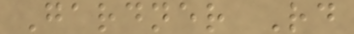Gardner Rd
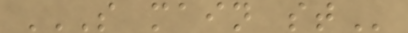S MAIN ST
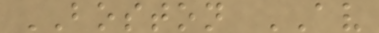BOSTON AV
